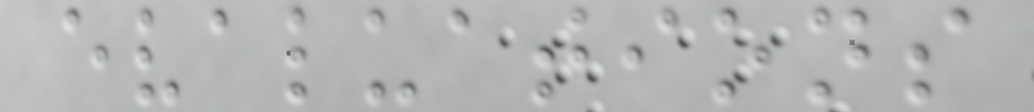evaluations
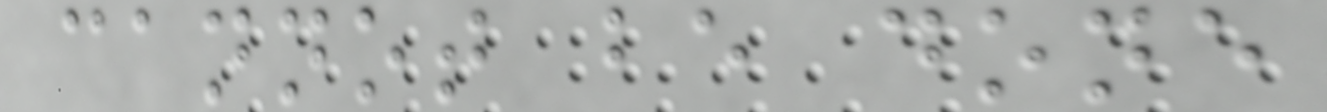cannot be done
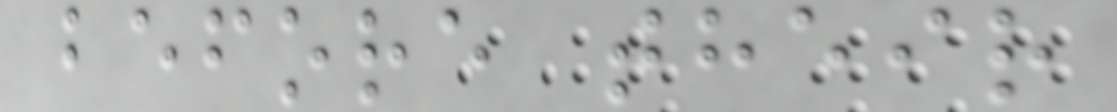before their
